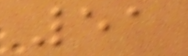51
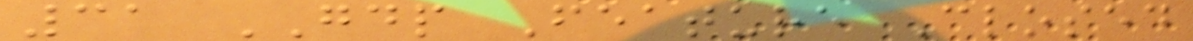31 GDP Feature Closed
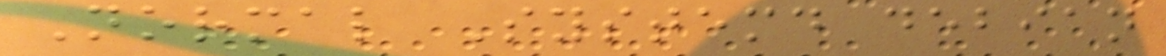Normal Systemd debian
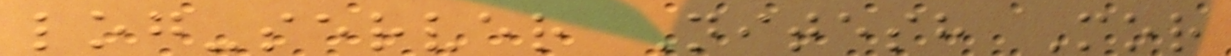log-server Nitesh Mor
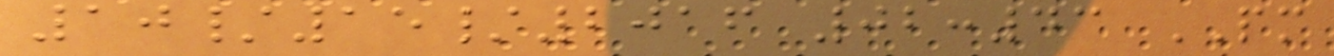10/15/2016 02:43 PM
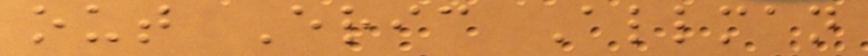out Eric Allman
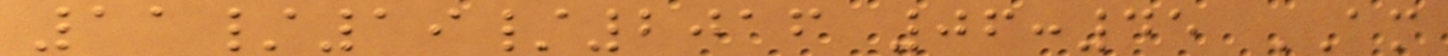11/19/2016 06:45 AM
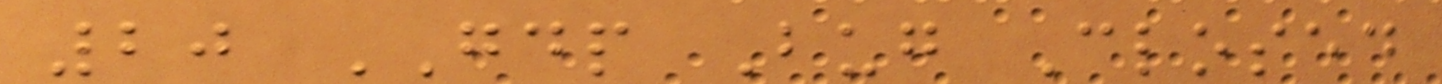20 GDP Bug Closed
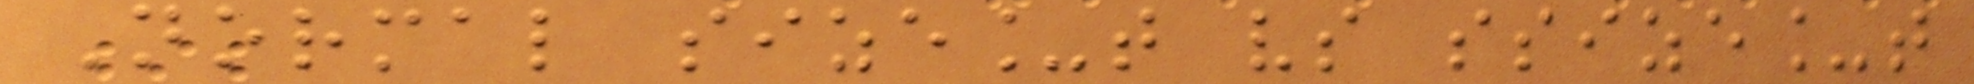Normal size_t vs ssize_t
